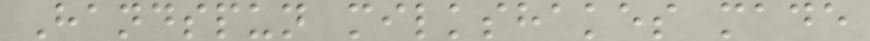Handspun milkshakes made
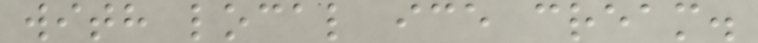with local ice cream.
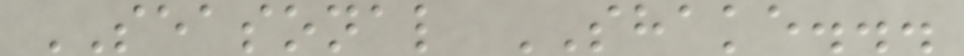SEASONAL SHAKE...
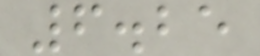6.25
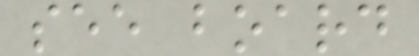see board
